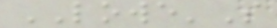LOWE'S
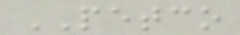PETCO
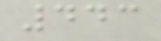443
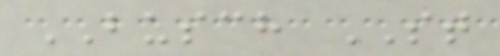BUSCH ST
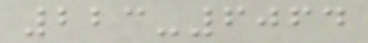223-6064
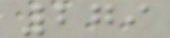279
